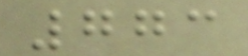773
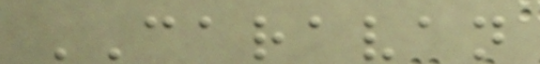CARAVAN
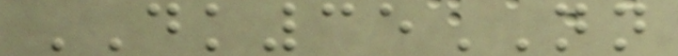DK35NN
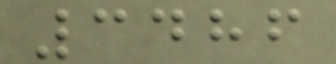3486
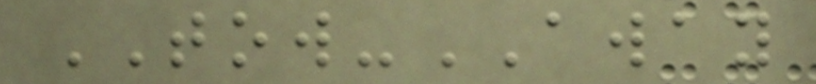TOW-AWAY
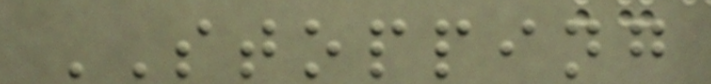STOPPING
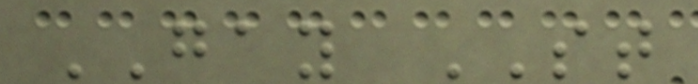GAY ST
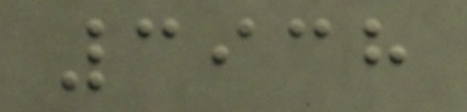3938
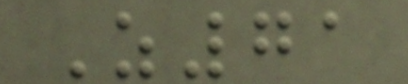Z71
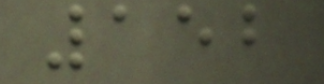152
